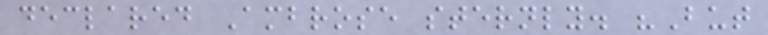declared Ambrose sternly. "But
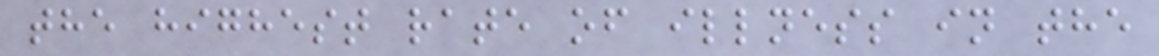the highest rate of illness in the
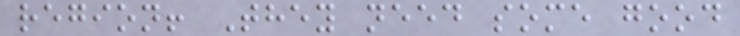region! They need some good
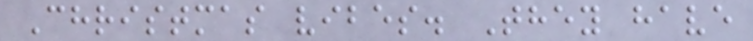Christmas vibes. They have
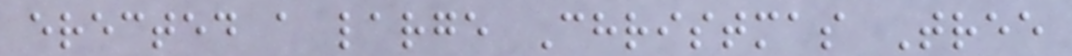erected a large Christmas Tree
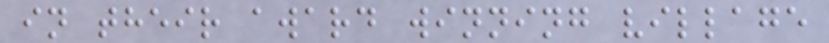in their award winning village
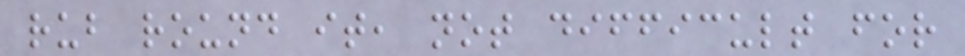rub round it, not difficult for
